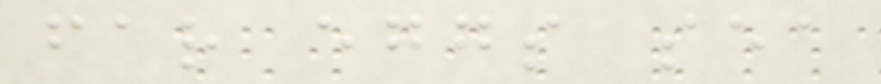far eggs sea
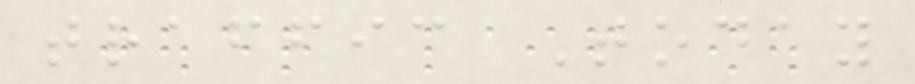traffic Today
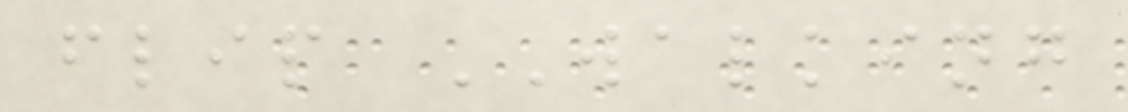flip WALKING
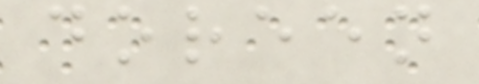doreen
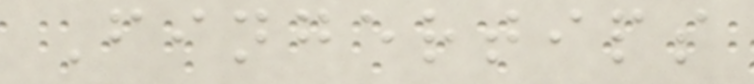Fingertips
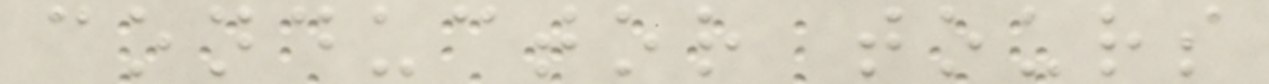conductor tours
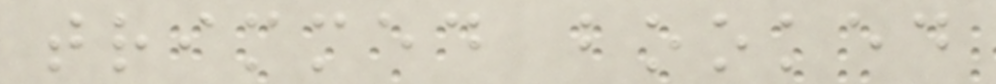trimmed booked
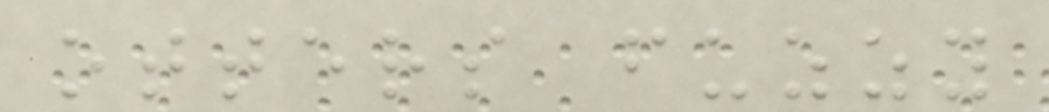otters fuzzy
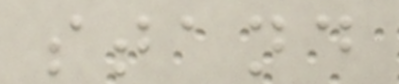stand
